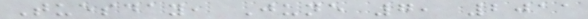Tuesday, June 7, 2011
